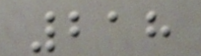218
